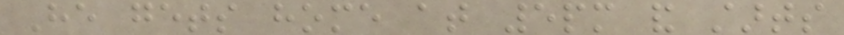He gets home at 5pm and starts
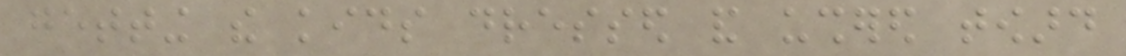getting the kids dressed and ushered toward
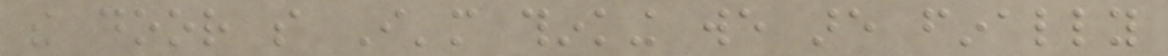the door so I'm thinking we are finally
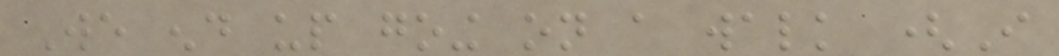We end up going on a walk (I
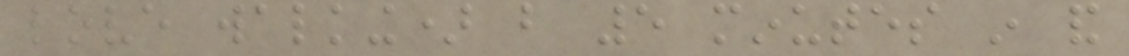love walking) but 5 minutes in and
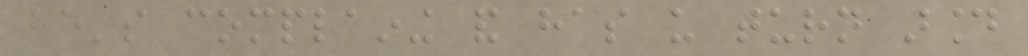he's complaining and has us turn around
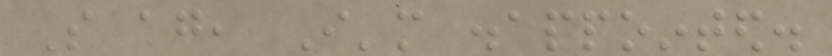So again, I'm disappointed.
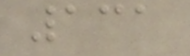131
